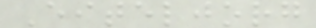Eiteljorg
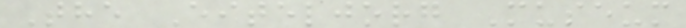The Eiteljorg Museum
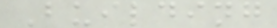Building
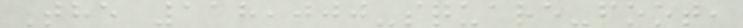The 118,000-square-foot,
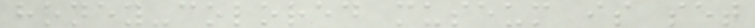honey-colored museum is set
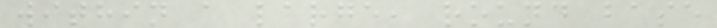within a large, round base
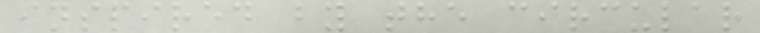inspired by the circular
